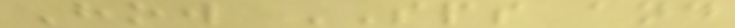How SPS and
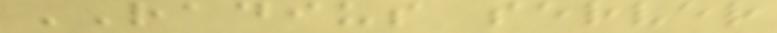RADIUS server
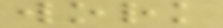work
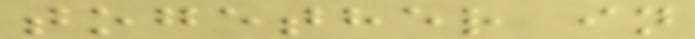together in
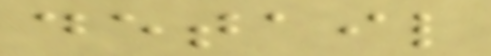detail
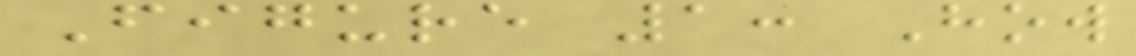Figure 1: How
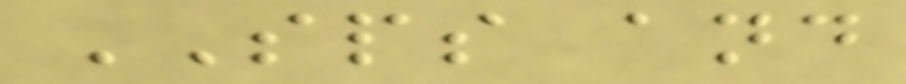SPS and
